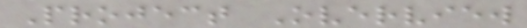Project Overview
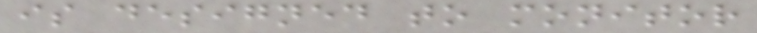is designed to monitor
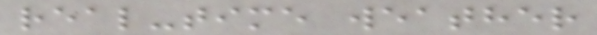real-time weather
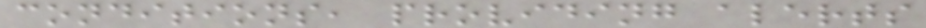conditions, providing alerts
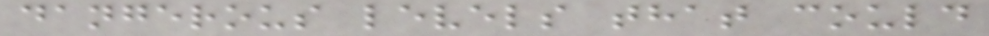dangerous levels that could
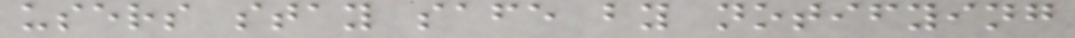users stay safe by notifying
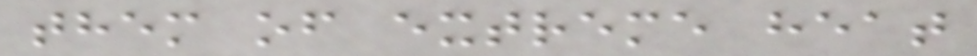them of extreme heat
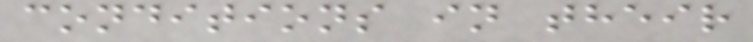conditions in their
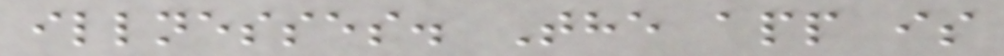illnesses. The app is
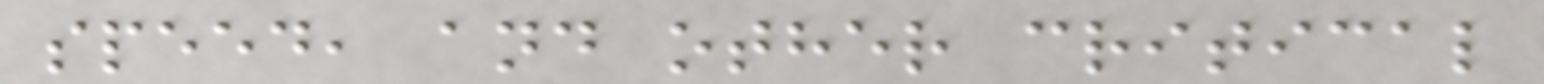speed, and other critical
